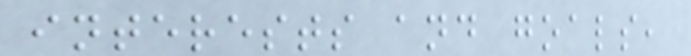interests and goals,
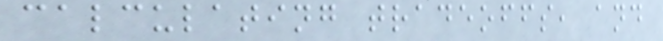calculating tradeoffs, and
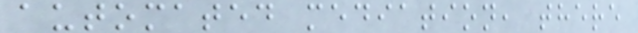automated mediation, there
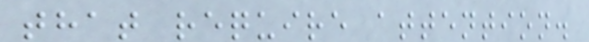that require attention.
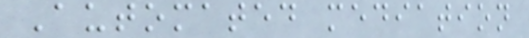Automated mediation
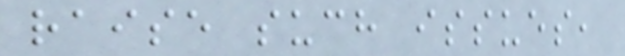raise such issues,
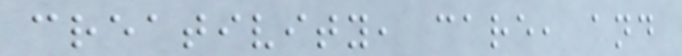creativity, care, and
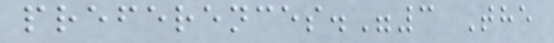preferences."3 The
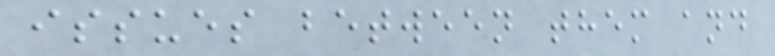issues between them and
